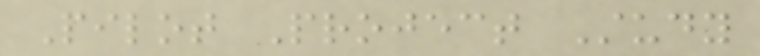Pilot Project Study
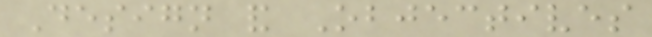Design and Objectives
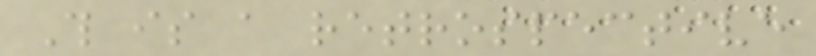This is a retrospective
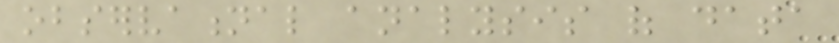observational analysis of data
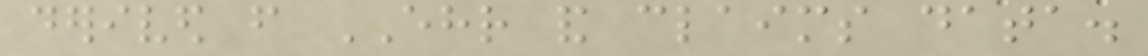derived from EHR and claims data.
